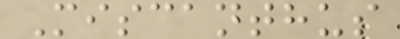Miscanthus
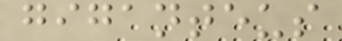giganteus
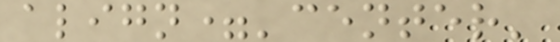align='center'
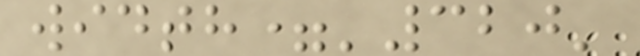width='320'
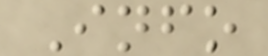Info
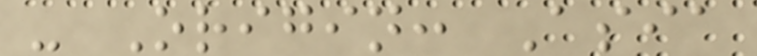- Origin: Asia
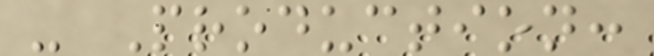- Production:
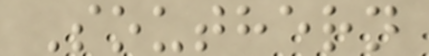Southern
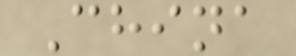China
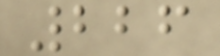226
